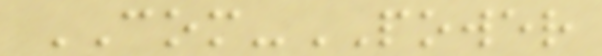COM-POWER
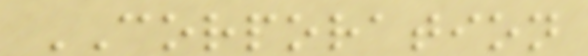CORPORATION
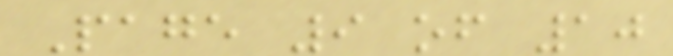Page 9 of 10
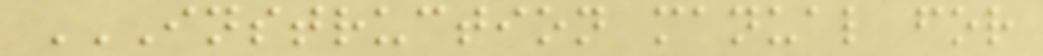INSTRUCTION MANUAL FOR
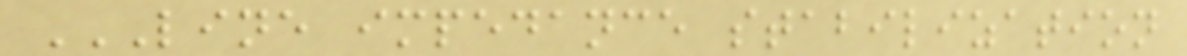LINE IMPEDANCE STABILIZATION
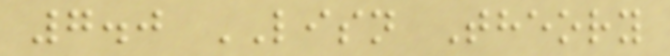7.0 LISN Theory
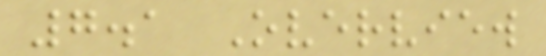7.1 Overview
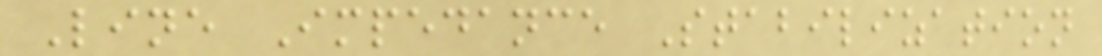Line Impedance Stabilization
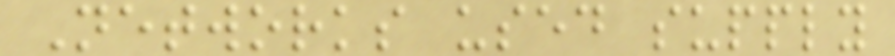Networks used supply
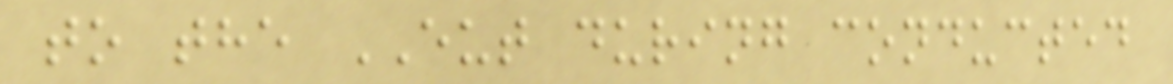to the EUT during conducted
